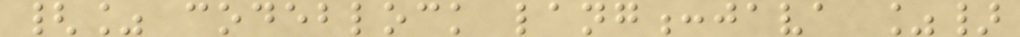{% codeblock lang:java %}
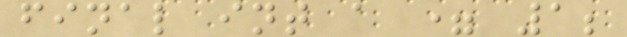final int a = 1;
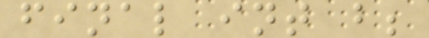final int b;
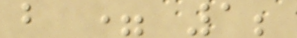b = 1;
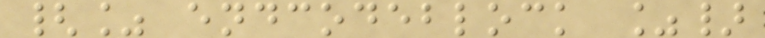{% endcodeblock %}
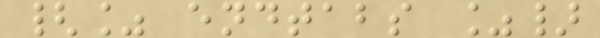{% endtabs %}
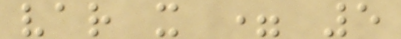var x = 5
